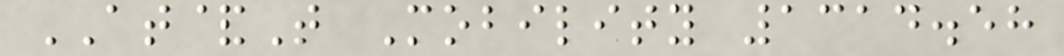AT&T Mobility 1314.58
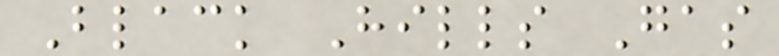Black Hills Gas
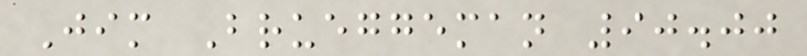Jim Brueggeman 90.00
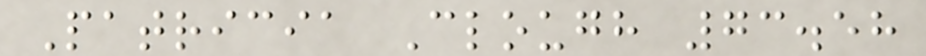Patricia Clough 73.58
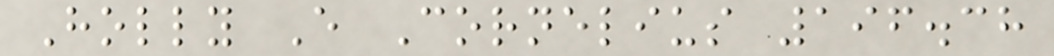Holly E Cornelius 196.38
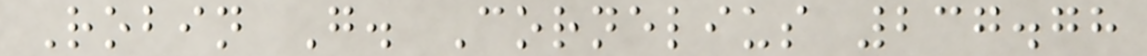Robin G. Cornelius 237.78
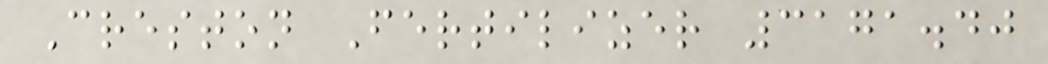Creston Fertilizer 3171.40
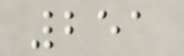251
